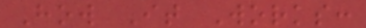How It Works:
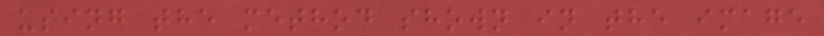using the method shown in the image
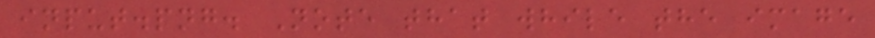input.png. Note that while the image
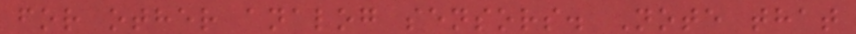for other analog sensors. Note that
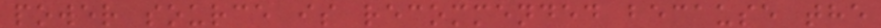power source is recommended because the
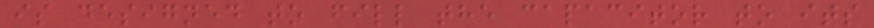is designed to fill the capacitor to its
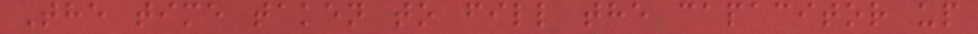The time taken to fill the capacitor up
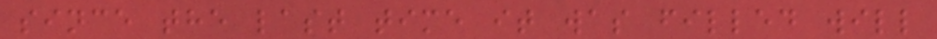since the last time it was filled will
